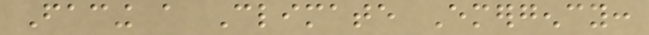Facing a Climate Emergency:
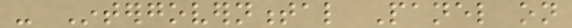- Intergovernmental Panel on
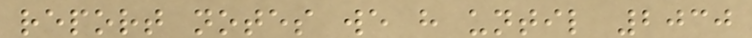report notes we have until 2030
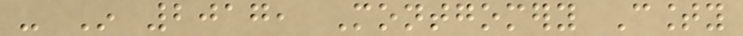- In 2017, Montgomery County
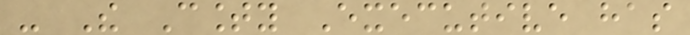- The County Executive has
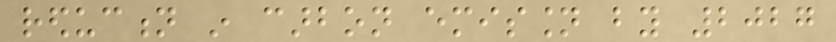reduction in carbon emission by 2027
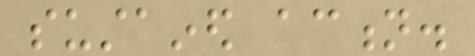sustained action.
